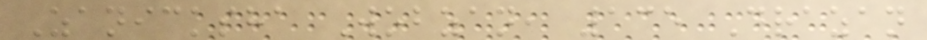Zanicksha Wobzan, 135 Drazan
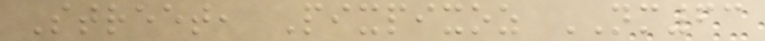Street, Pixpixoz NM63
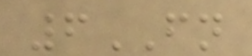6FN
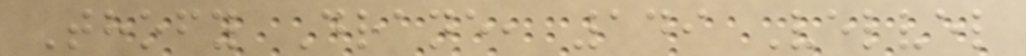Thofy Drane, 149 Velvel
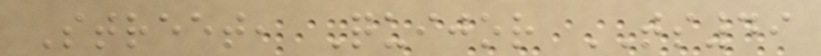Street, Quijor TS49
